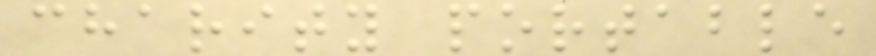charity portable
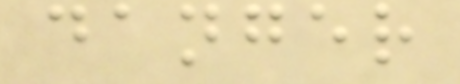danger
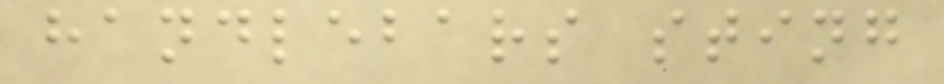handlebars sting
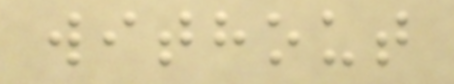without
